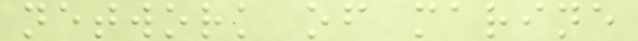network of marine
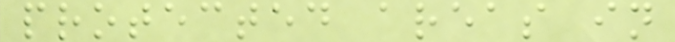protected areas in
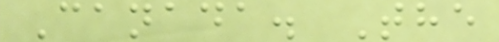Canada. The
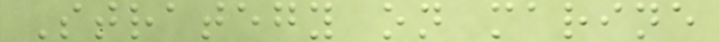Strategy on marine
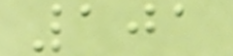101
